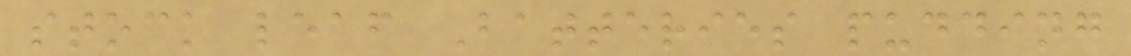stock leaf Batteries pudding
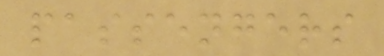passengers
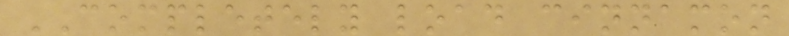COMPLETELY load cinnamon
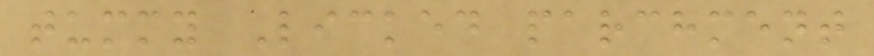tummy Licked parchment
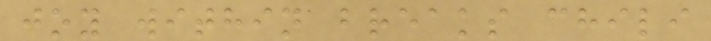joy within breaks chili
